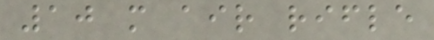10 m air rifle
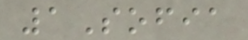1Sofia
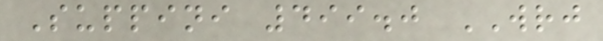Suppini 499.0 WRJ
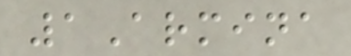1Armina
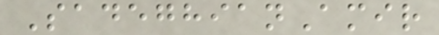SadeghianAmir
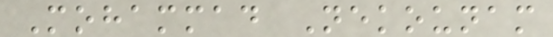Mohammad Nekounam
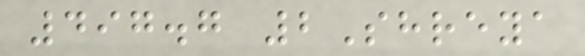497.7 2Shreya
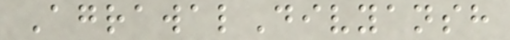AgrawalDivyansh
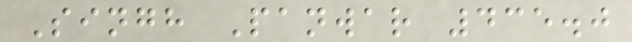Singh Panwar 435.0
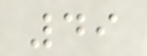49
